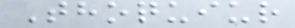Thoquiur
